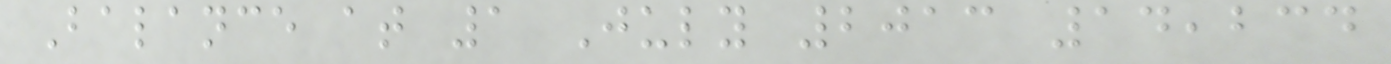Balance at 1 July 2013 14,234
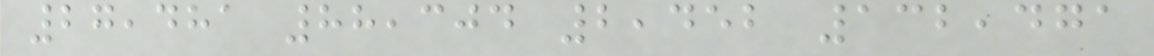27,481 88,304 2,452 132,471
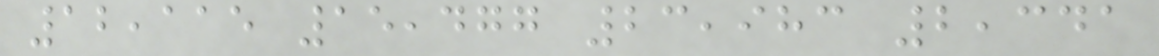12,115 15,477 23,983 2,341
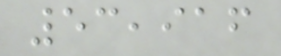53,916
